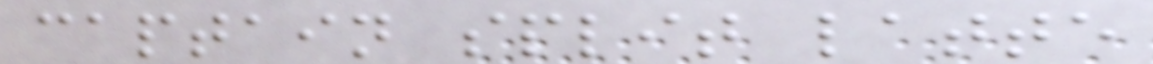captain split latte
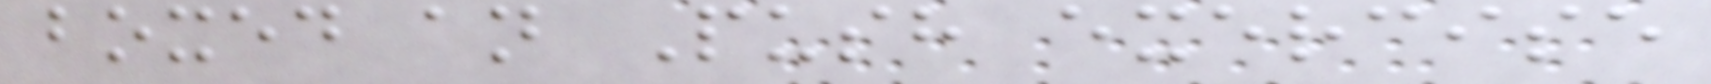boxed an Push exercise
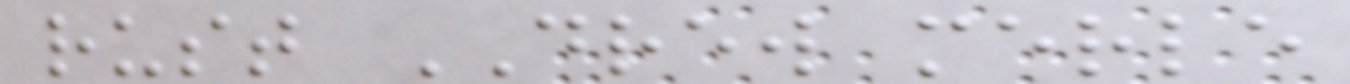rust DREW merle
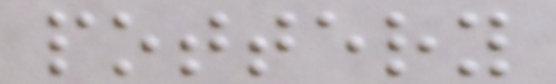pottery
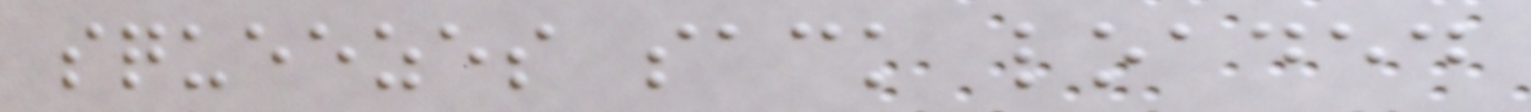squeezes sack loaded
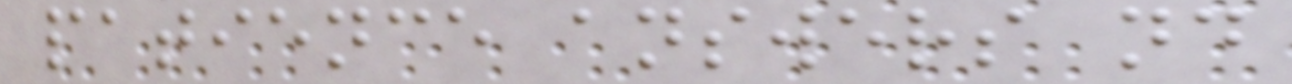patience answers nd
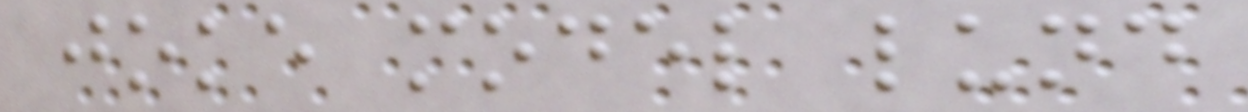joke model lund
